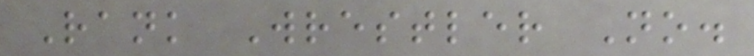Rank Wrestler No.
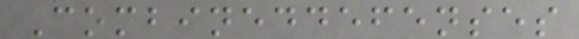Combineddefenses
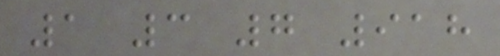1 3 7 918
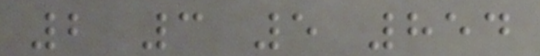2 3 5 854
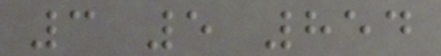3 5 854
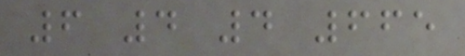6 4 4 665
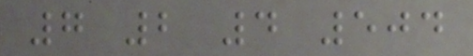7 2 4 504
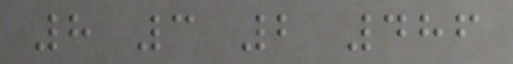8 3 2 486
